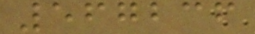567236
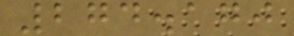274.170
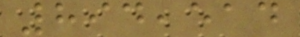894,514
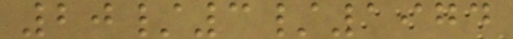20/3/1974
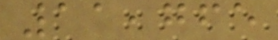11,765
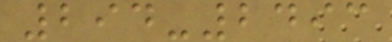294-2493
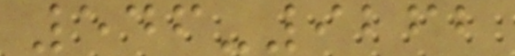546-9262
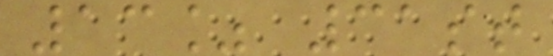13% 31st
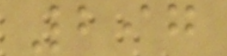297
